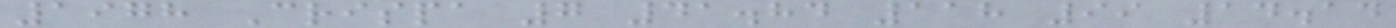1978 Crispa 7 41.84 118 99 14.14
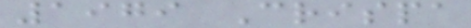1979 Crispa
